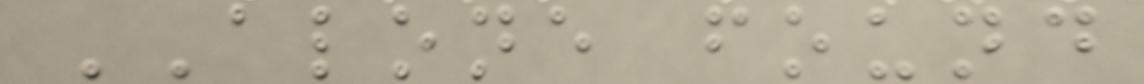ALONE found
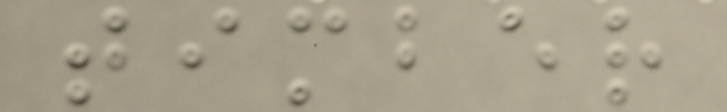timber
